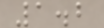1.2
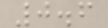0.6
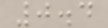0.4
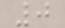0
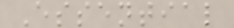Essential
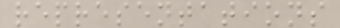representations
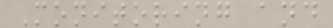Monitoring and
